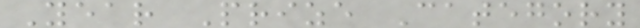Year Prize Category
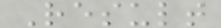Result
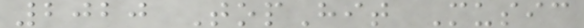2020 TopHit Music
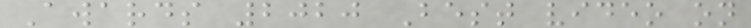Awards 2020 Best video on
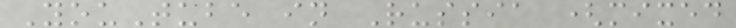YouTube in Russia (mixed
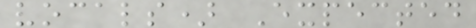vocals) Expected
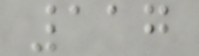117
